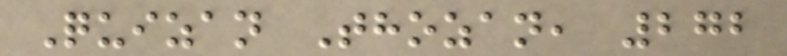Quizan Thozan, 272
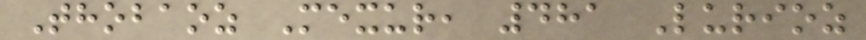Thobaoz Mexur, 481 Lurioz
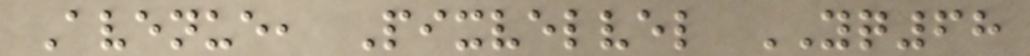Avenue, Pixvelvel YQ68
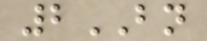2BN
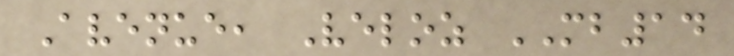Avenue, Veloz MB14
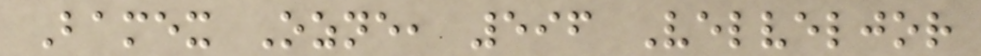Bamex Ozne, 596 Velveljor
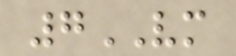7VM
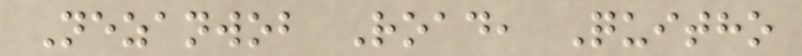Nezanwob Road, Quitho
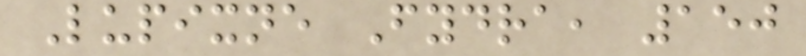Lupixne Fydra, 150
